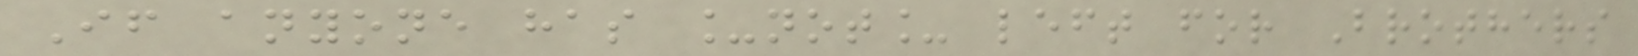If anyone has _not_ left for Brothers
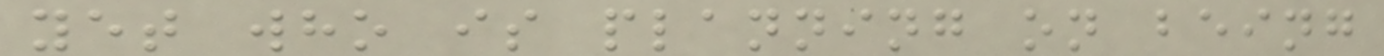yet who is planning on being
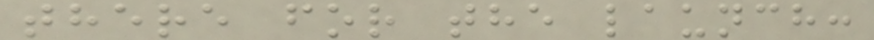there for the launch:
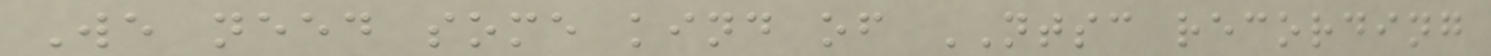We need some kind of NTSC recording
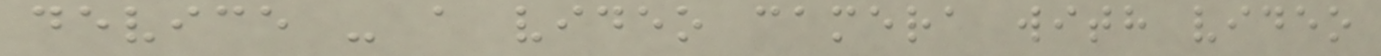device - a video camera with video
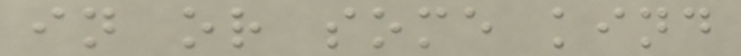in or some kind
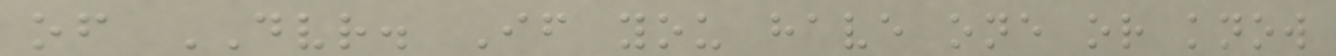of DVR. If you have one or know
